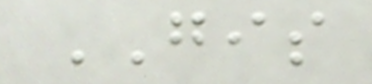GIS
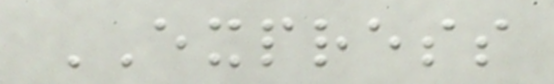EXPRESS
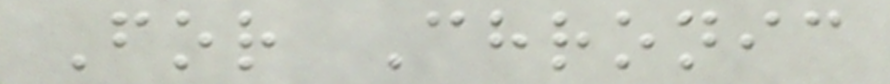For Chronic
